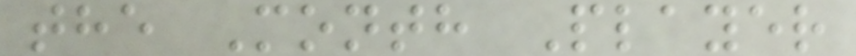the Month Player
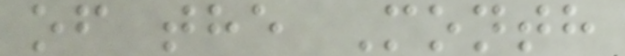of the Month
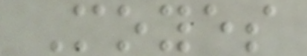Moyes
